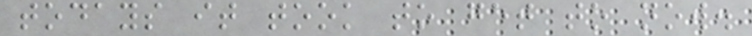todays it took to get to now.
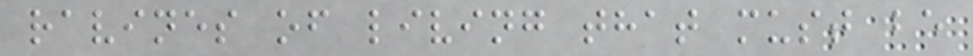ravines of living that must be
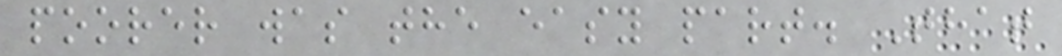poorer was the easy part. That
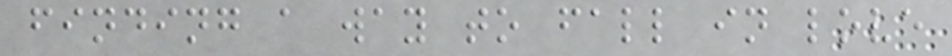finding a way to fall in love
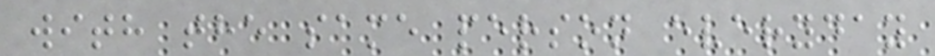with the same person everyday
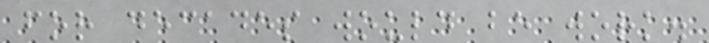for decades would be work.
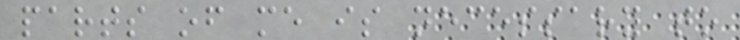parts of me is necessary to
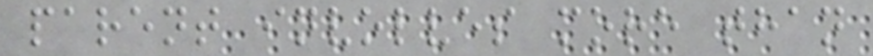parent involves more than
